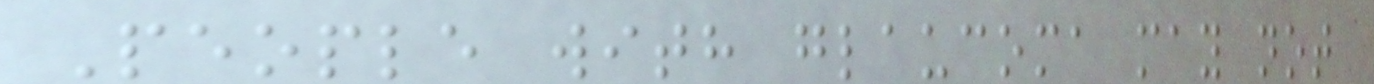People with glaucoma may not
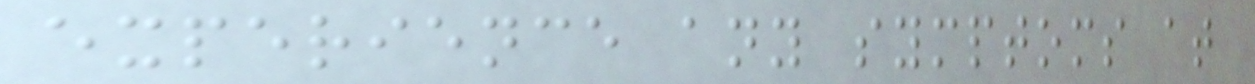experience any symptoms at
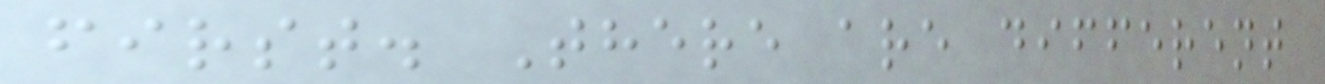first. There are different
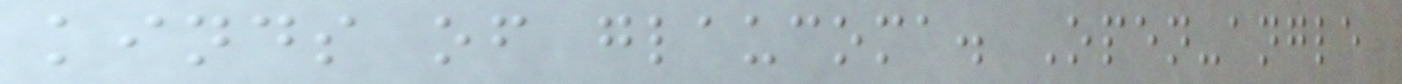kinds of glaucoma. Open-angle
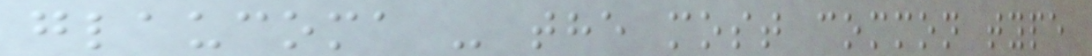glaucoma - the most common type
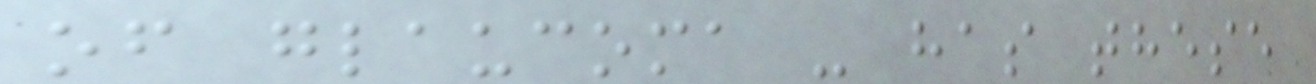of glaucoma - has these
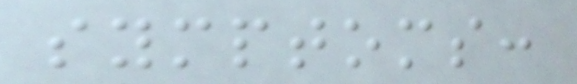symptoms:
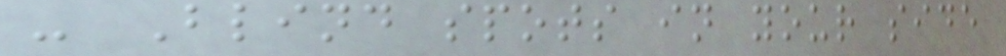- Blind spots in your side
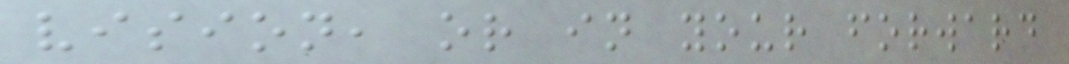vision, or in your forward
